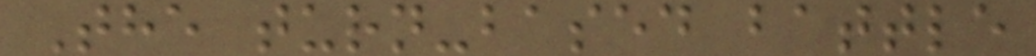The turn-based battle
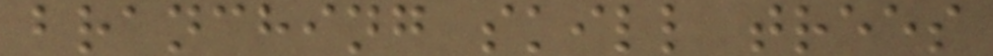branching skill trees
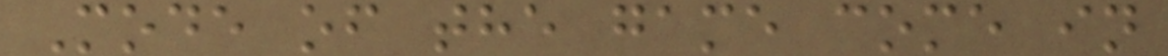Mode of the game come in
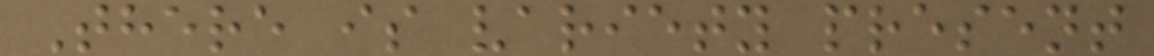There is variety present
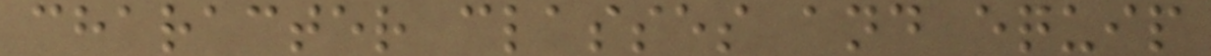character classes and equip
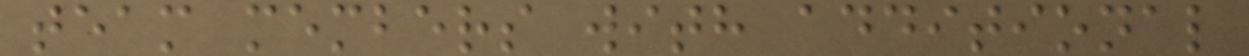team members with additional
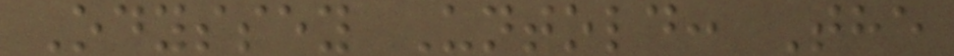Odyssey Untold: The
